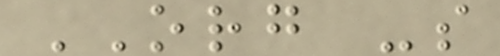ORG -s
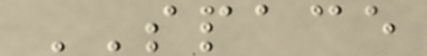SPACE
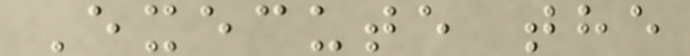Execute the
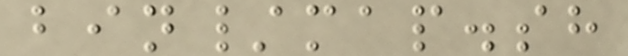bin/map.sh
